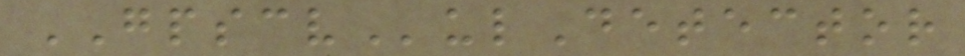GPSCVulDetector
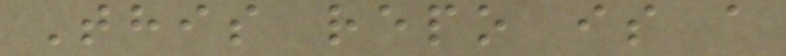This repo is a
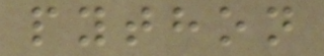python
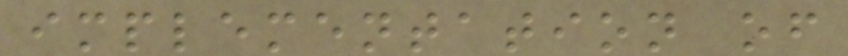implementation of
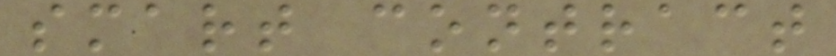smart contract
